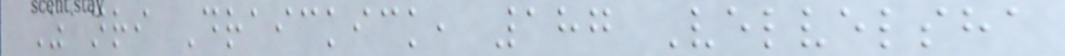Zanri Draickick, 187 Velvelsha
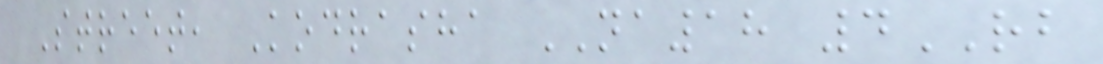Street, Kodrasha NA18 4RB
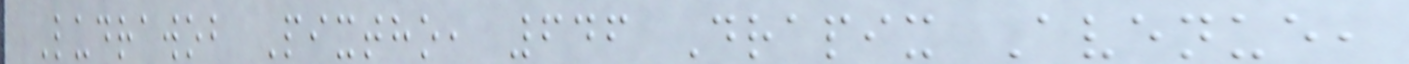Ludrawob Pixtho, 646 Drapix Avenue,
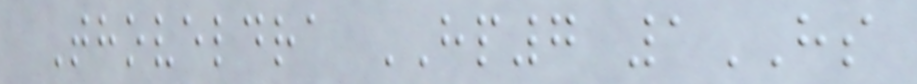Thoveldra HP7 1HS
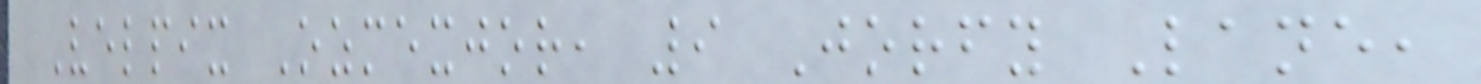Velpix Ozmexjor, 9 Jorfy Lane,
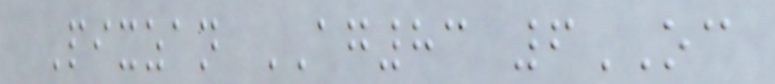Pixzan AG83 6OC
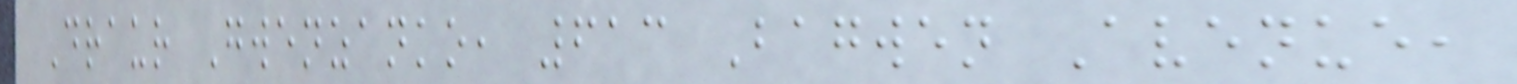Draur Gwenzanko, 613 Bagwen Avenue,
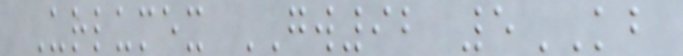Urlumex GW92 5KB
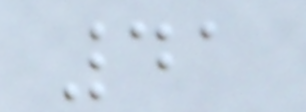41
